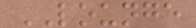LOUNGE
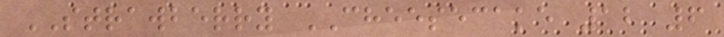STRAWBERRY CHEESECAKE 12 6
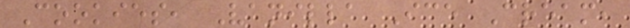Cookies, Vanilla Ice Cream,
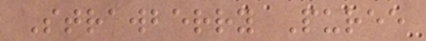Strawberry Puree
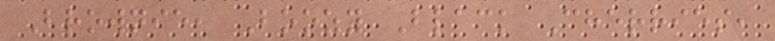Brownie, Boozy Black Cherries,
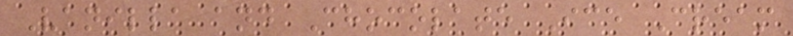Vanilla and Chocolate Ice Cream
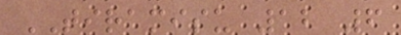TIRAMISU 12 6
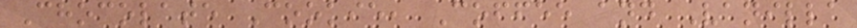Chocolate Cookie, Coffee and Vanilla
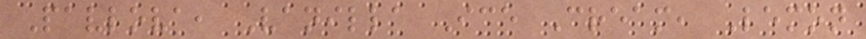Pavlova, Vanilla Ice Cream, Lemon
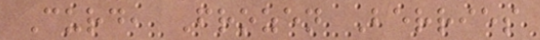Curd, Frozen Berries
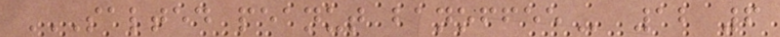SALTED PEANUT BANOFFEE 12 6
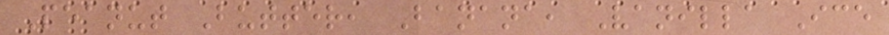Peanut Butter, Banana, Vanilla Ice
